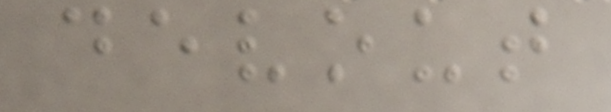devout
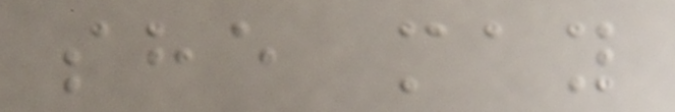she may
